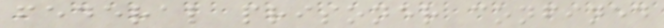federal prisoner confined
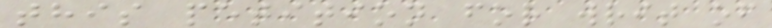this petition for writ of
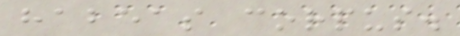habeas corpus.
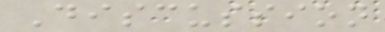Discussion
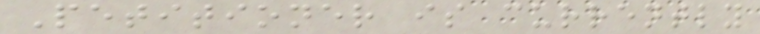Petitioner is currently
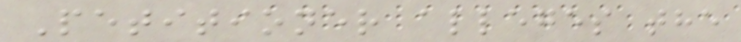Petitioner alleges the
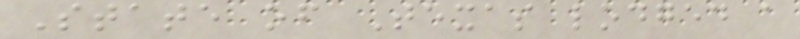State of Texas lodged a
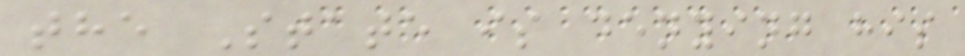the State is denying his
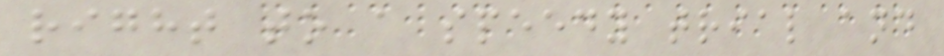right to a speedy trial and
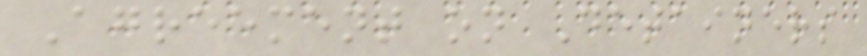Agreement on Detainers
